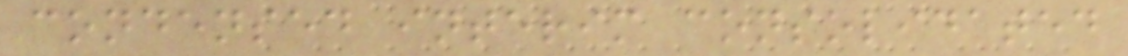condensed interim consolidated
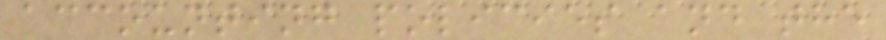accounting policies and the
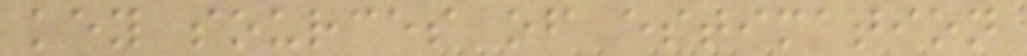key sources of estimation
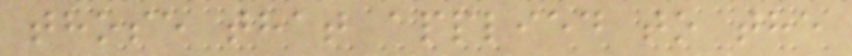those that applied to the
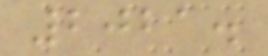2021.
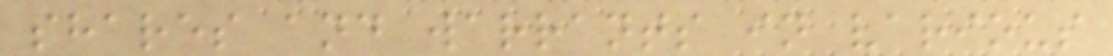shares and warrants in various
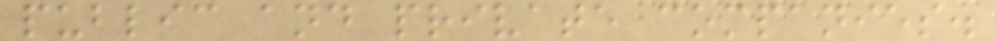public and private companies.
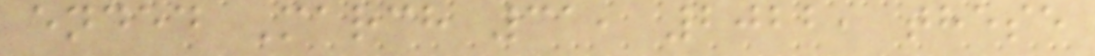ended March 31, 2022, these
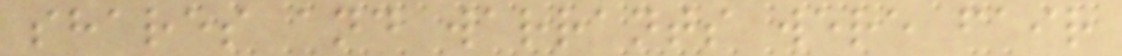shares and warrants were fair
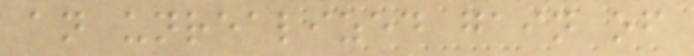an unrealized gain of
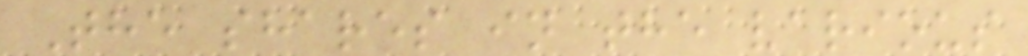The shares in the various
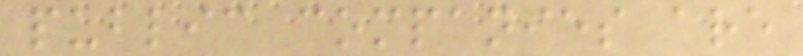public companies are
